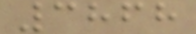3868
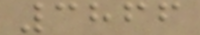3866
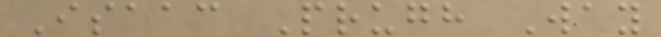Isaac Prugh Way
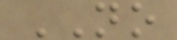NO
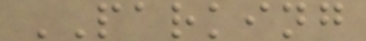PARKING
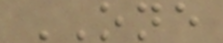ONE
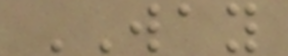WAY
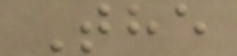The
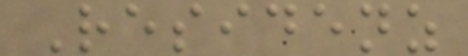Residenz
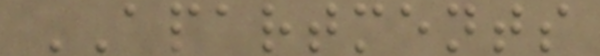APARTMENTS
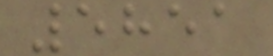5851
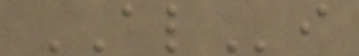ALi
